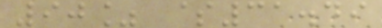90% $31.49
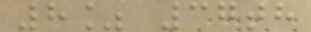8% 37th
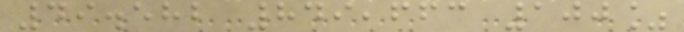49.582 849,663 100%
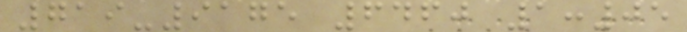719-9175 6460 1:05
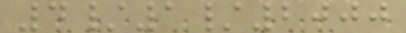4/1/2000
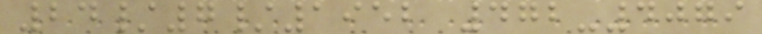24/7/1952 472-4079
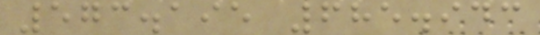573.195 685.943
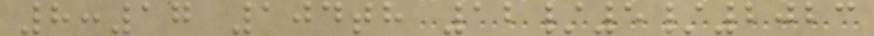8:17 104th 12/5/2023
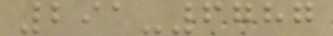291-6787
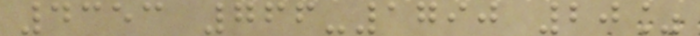4353 766-1790 20%
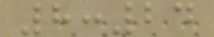8:24
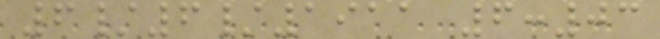6/6/1911 6:03
